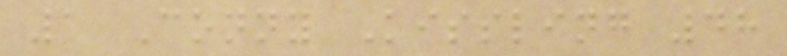1 Conny Kissling 48
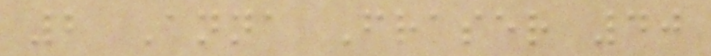2 Anna Fraser 40
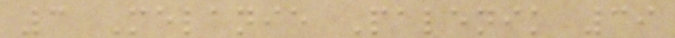3 Melanie Palenik 39
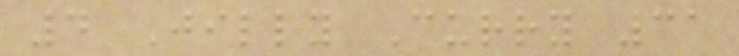4 Jilly Curry 31
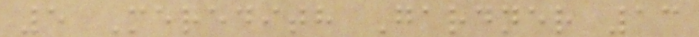5 Meredith Gardner 13
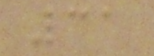31
